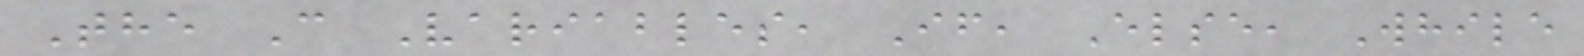The C Variables, If, Else, While
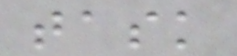task
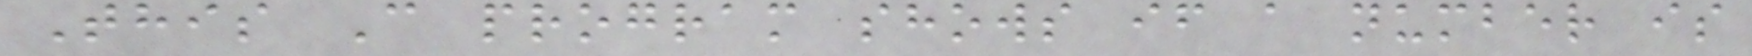This C program shows if a number is
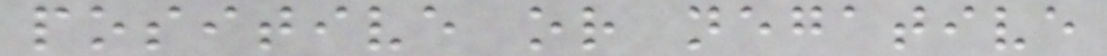positive or negative
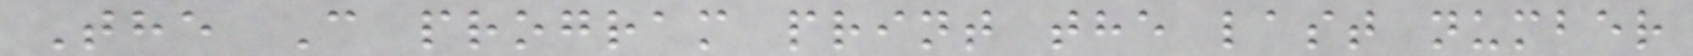The C program print the last number
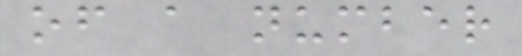of a number
